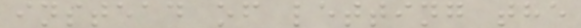instead of letting the
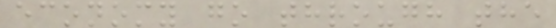economy go through the
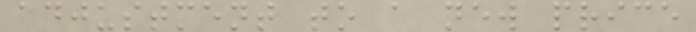adjustment to a new price
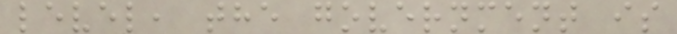level, the government is
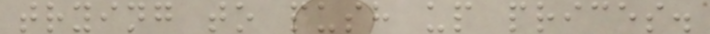trying to push up prices.
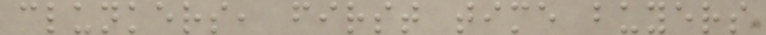clunkers, first time buyers
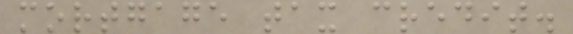mortgage tax credit.
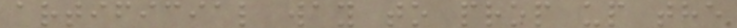artificial way to prop up the
